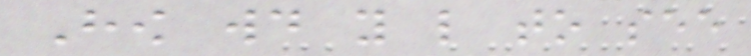How would you like to see
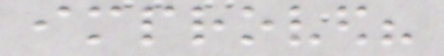improved?
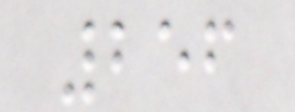256
